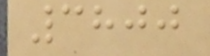3800
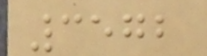3572
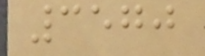3570
